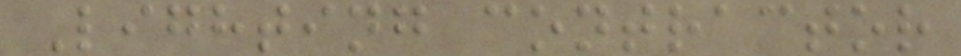Lighting contractor
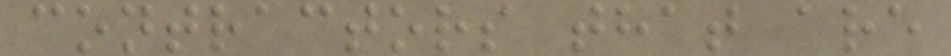contractors that are
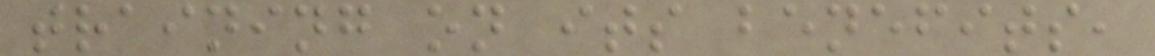training on its benefits,
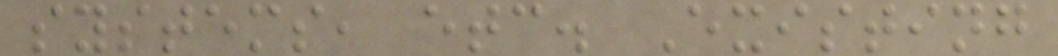systems, etc. Existing
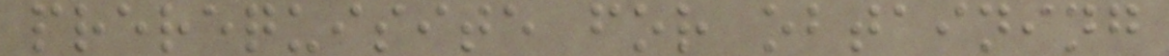prerequisite for obtaining
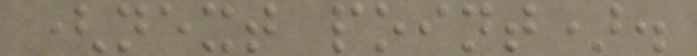(next point).
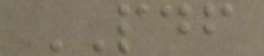PDF
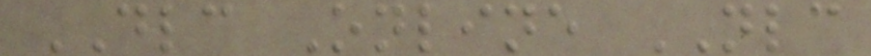DLC Online NLC
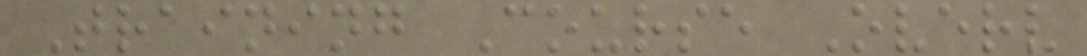Training Course Overv
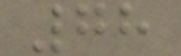78
